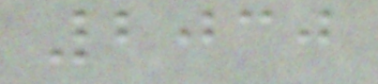2030
